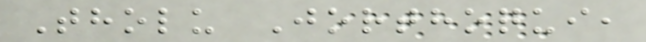Tholu Jorthoqui,
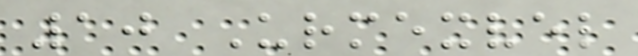10 Urmexvel
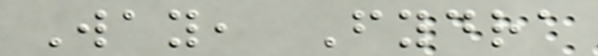Way, Fydra
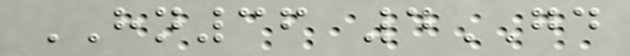HN36 4GD
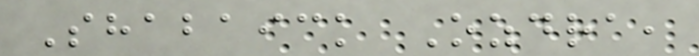Shabaick Ozdra,
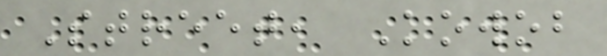Street, Kowob
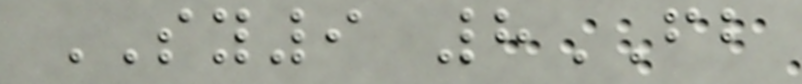SY9 8FB
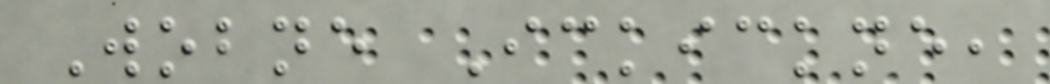Wobne Ickickne,
